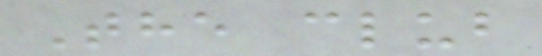The club
